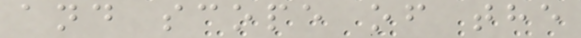and scope of the
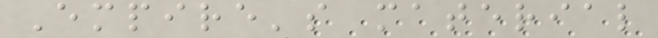Empire's material
